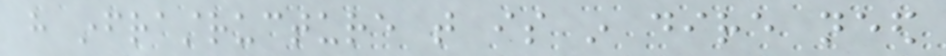have infrastructure that is in dire need
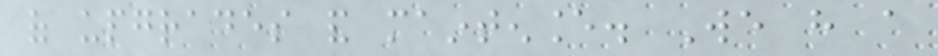of upgrades and maintenance. We have a
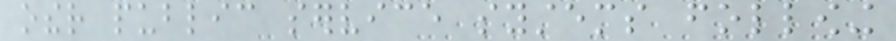other public service systems following
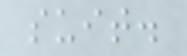suit.
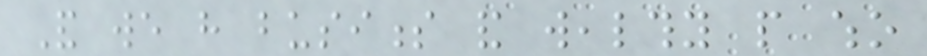And we have business and wealthy people who
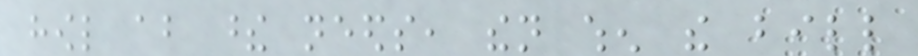howl about these needs, then when the bill
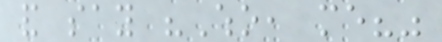and say "Who, me?"
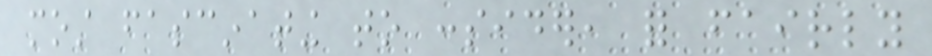most fascinating to consider, for fairly
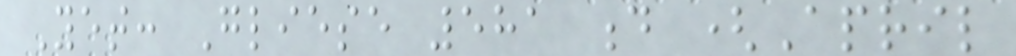Yet: Gliese 581 d (April
